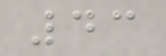43
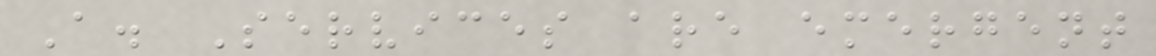A. Services are emergent
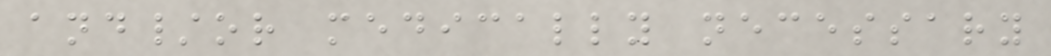and/or medically necessary
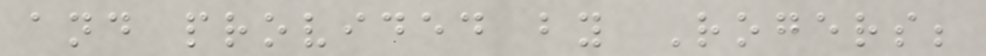and provided by Rogers;
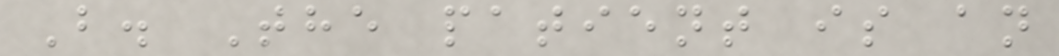B. The patient is an
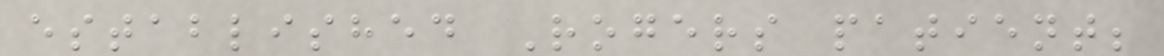established Rogers patient;
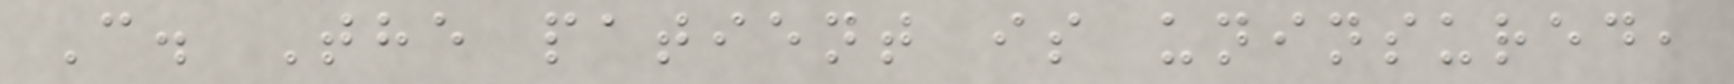C. The patient is uninsured,
